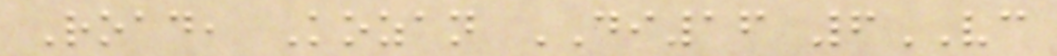Road, Kozan DI16 6VC
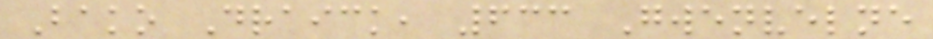Bako Draick, 633 Gwenvelne
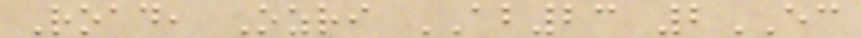Road, Ozri AB23 2EC
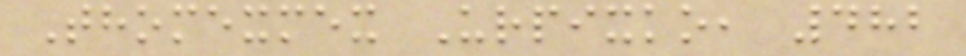Thomexmex Urpixko, 482
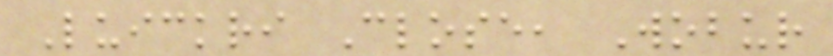Luickri Close, Wobur
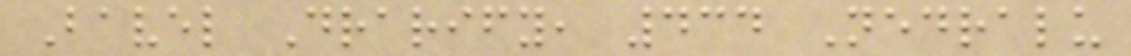Bavel Drarify, 434 Nedralu
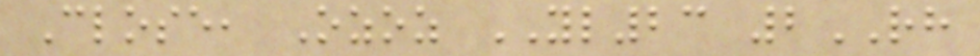Close, Ozoz YL23 2RH
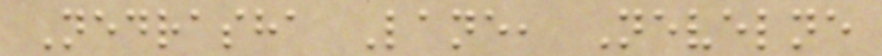Nedrasha Lane, Nevelne
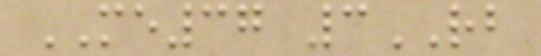ME37 3RB
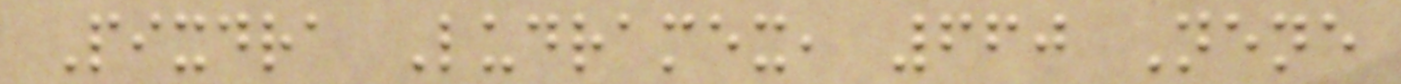Pixdra Ludramex, 660 Nene
